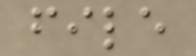file
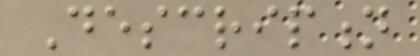Description
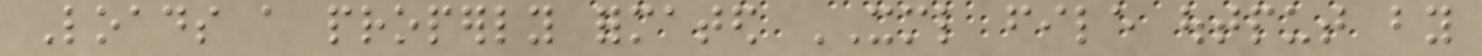Loads a properly formated XML file output by
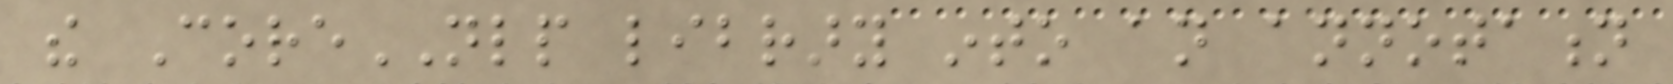the CoreNLP library into an annotation
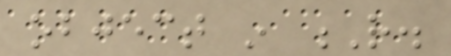object in R.
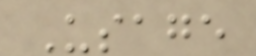Usage
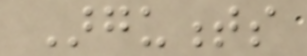Arguments
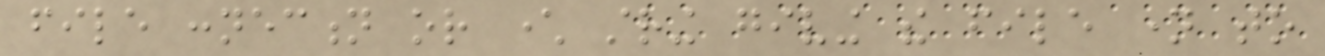file connection or character string giving the file name to
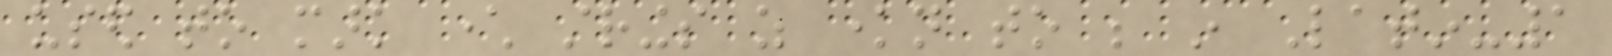used to mark character strings as known to be in Latin-1
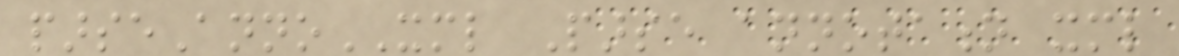parseAnnoXML Parse annotation xml
